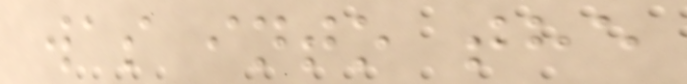was into the
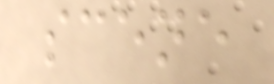scene
